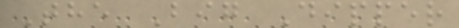The Big Dipper
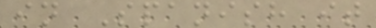in Spanish it
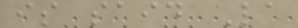is said La
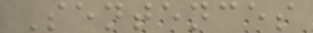Sentences
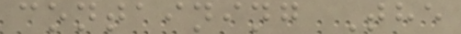containing The
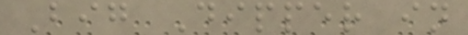Big Dipper in
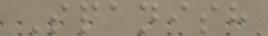Spanish
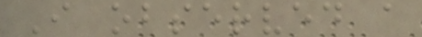I observed a
